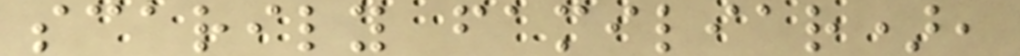scarily familiar),
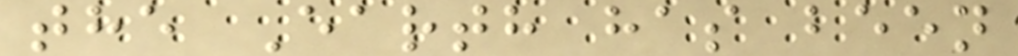the Earth has been
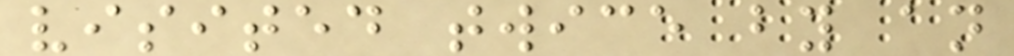visited twice by an
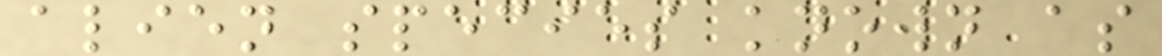alien species known as
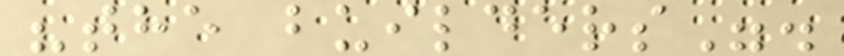"the builders".
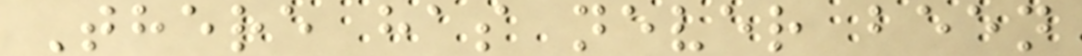There has never been
